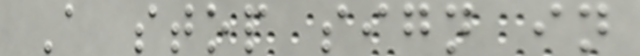A stop sign in
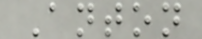Anton
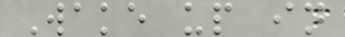Wake up in
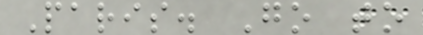Paris. Go to
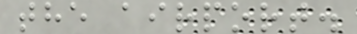the airport.
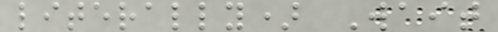literally) Wait
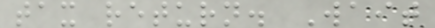tax return. Wait
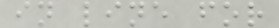in line for
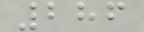286
